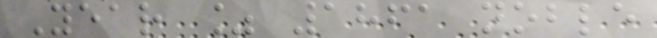Year % 1861 noble
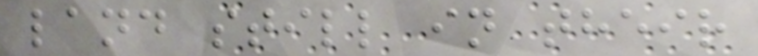land still in their
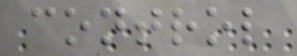control
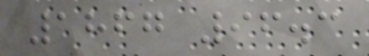1867 96.3
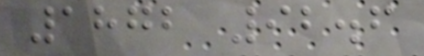1872 92.6
